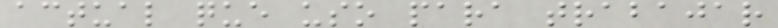actual que uso para trabajar
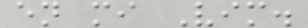en mi Vim.
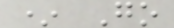* Go
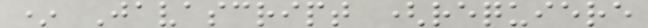* Javascript (requiere
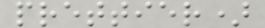prettier)
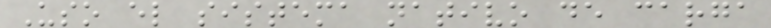Uso el sistema nativo de carga
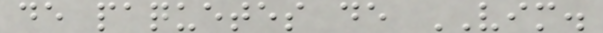de paquetes de VIM.
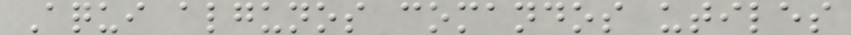Aqui algunos comandos utiles
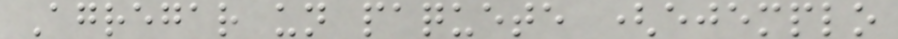Agregar un paquete (ejemplo
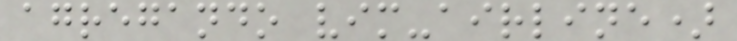agregando vim-airline)
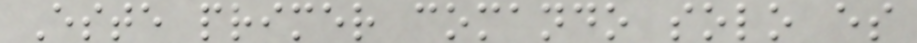Este primer comando solo es
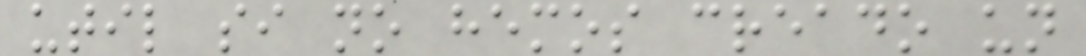util si no hemos creado un
